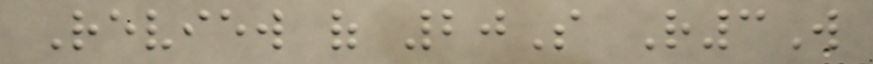Review of 20S R3W
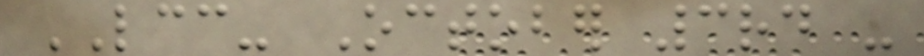LCC- October 3rd -
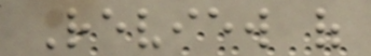Review of
